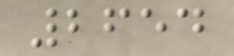2654
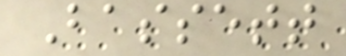Bassett
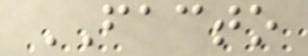FACTO
